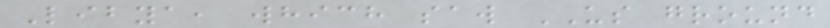Libya, which saw US ground
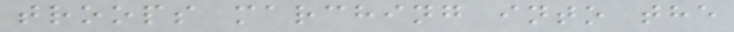troops marching into the
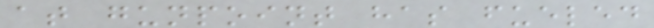at gunpoint has fueled
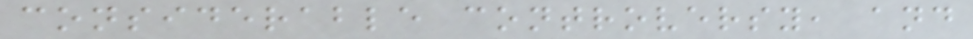considerable controversy, and
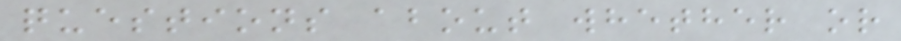questions about whether or
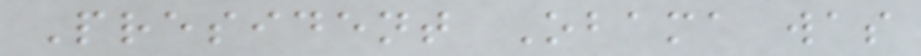President Obama was
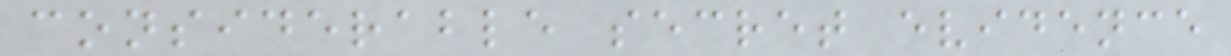considerable secret evidence
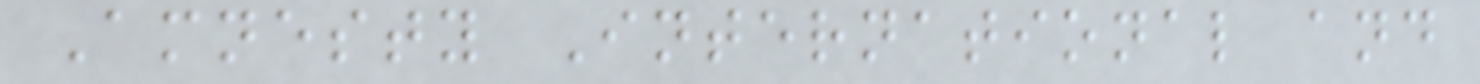Amnesty International and
